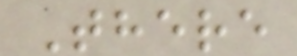There
